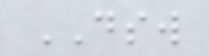DSW
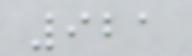921
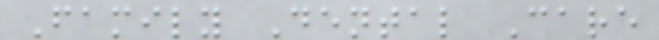Family Dental Care
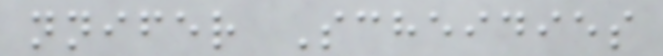nnifer Scheidies
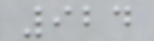924
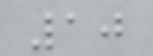10
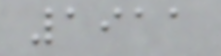1911
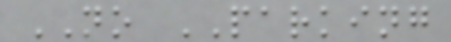NO PARKING
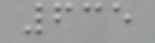635
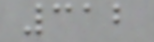312
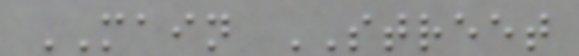MAIN STREET
